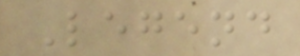Legend
